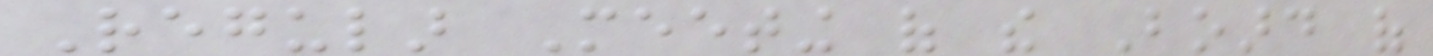Regular Meeting of the Board of
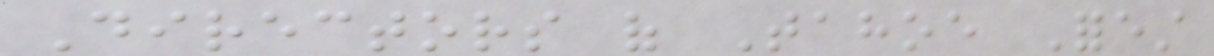Directors of Tahoe Forest
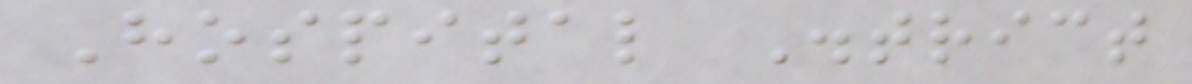Hospital District
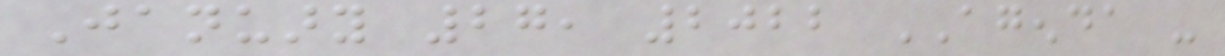January 27, 2022 AGENDA -
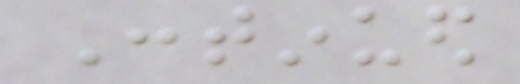Continued
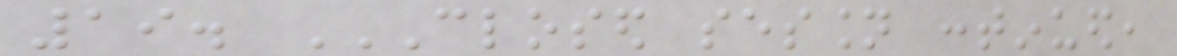19. CLOSED SESSION CONTINUED,
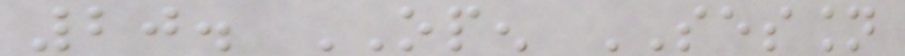20. OPEN SESSION
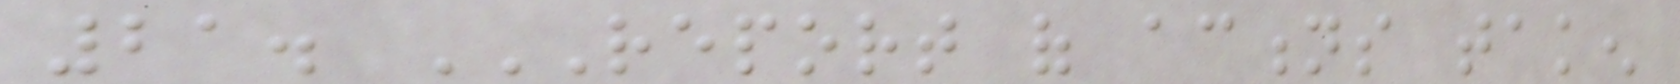21. REPORT OF ACTIONS TAKEN
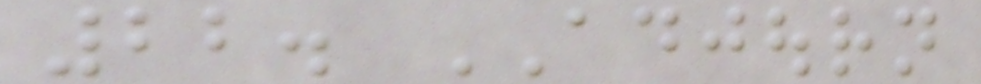22. ADJOURN
